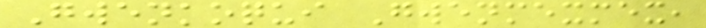Gwenkoqui Gwenmexmex,
